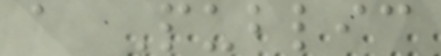a Public
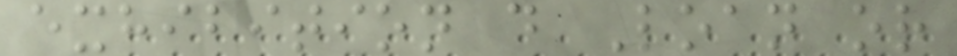exhibition d Loan or
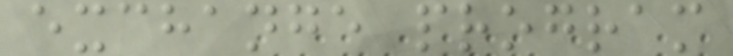exchange program
